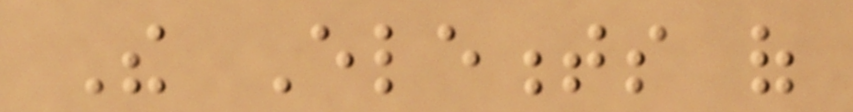The Elements of
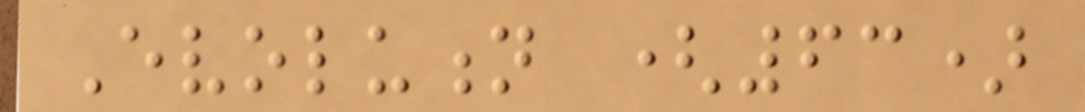Evolution (63)
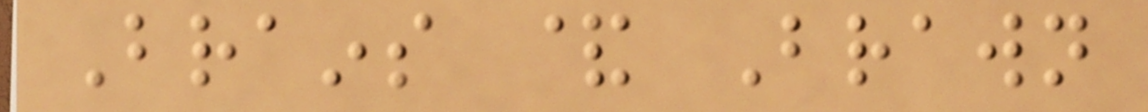Brains & Brawn
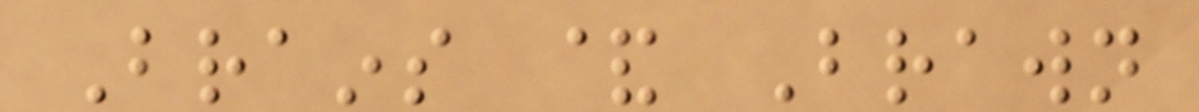Brains & Brawn
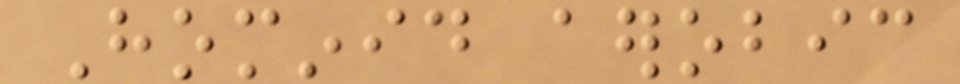Hominid aerobic
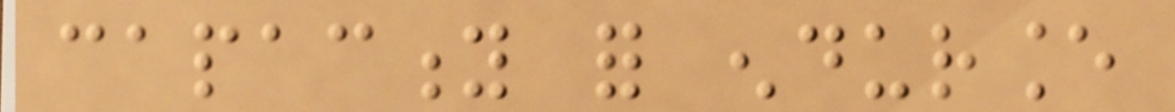capacity for endurance
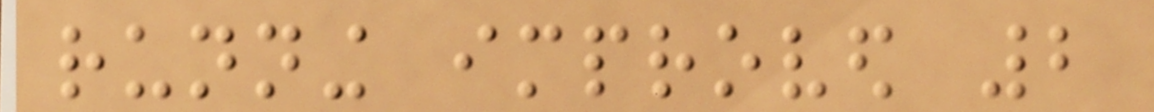running improved 2
